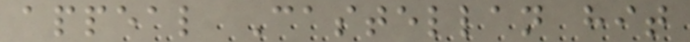appeal Castellan hit
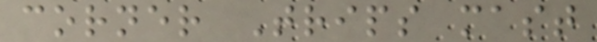corner Trips mast
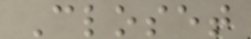Closet
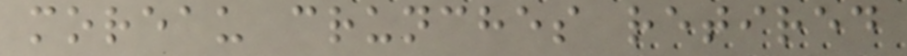moreau crunches retired
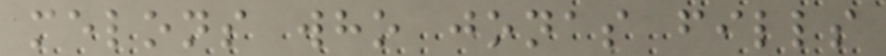melons who jonas fills
